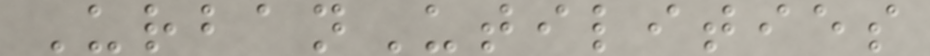UrbanUtilities
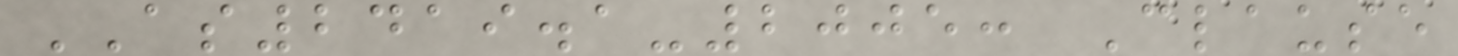AS2419.1-2005: Clause
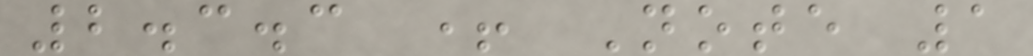2.3.3 + Note 1
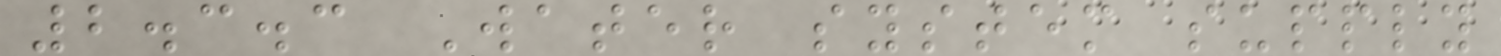2.3.3 Water system supply
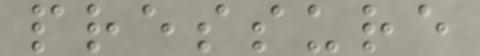pressure
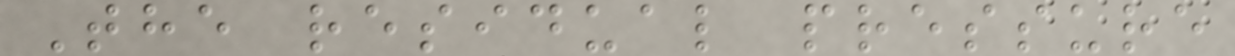The residual pressure
